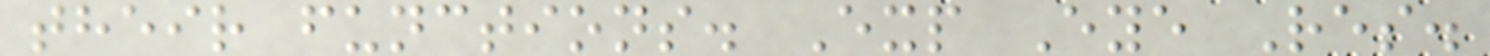their functions. Exp Eye Res.
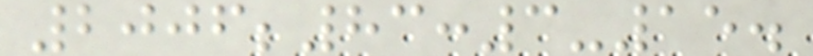2006;83:3-15.
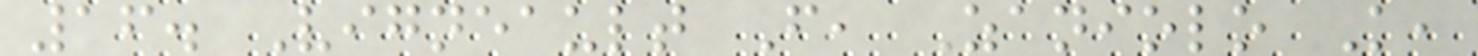16. Vigneault F, Zaniolo K,
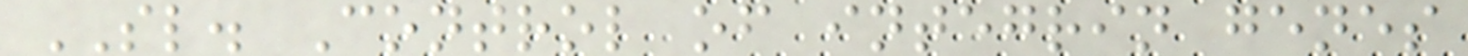SL. Control of integrin genes
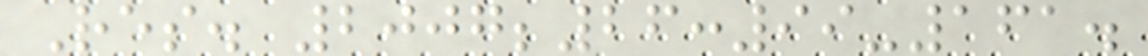Res. 2007;26:99-161.
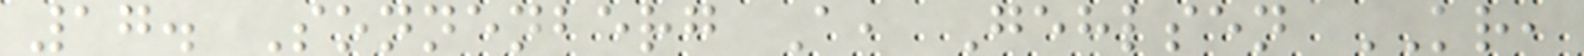17. Sonnenberg A, Gehlsen KR,
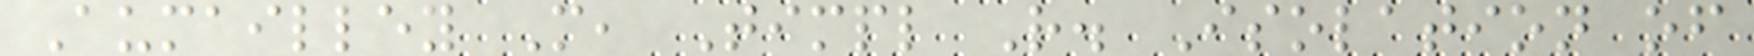Aumailley M, Timpl R. Isolation of
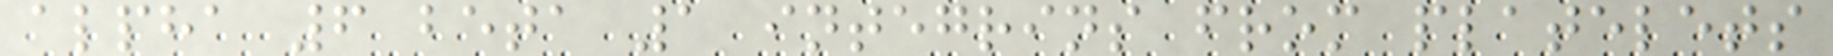alpha 6 beta 1 integrins from platelets
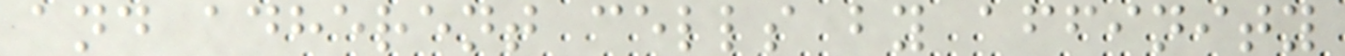and adherent cells by affinity
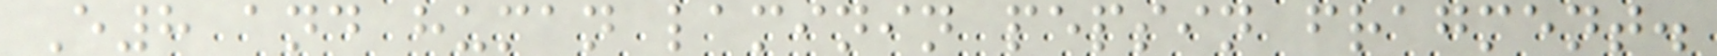E8 and human laminin pepsin fragment.
